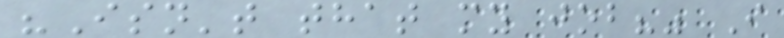"Isn't that my job?" I
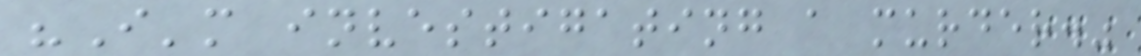"I'm investigating a murder."
